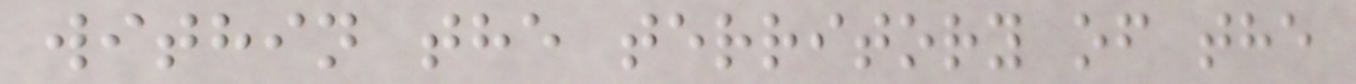within the territory of the
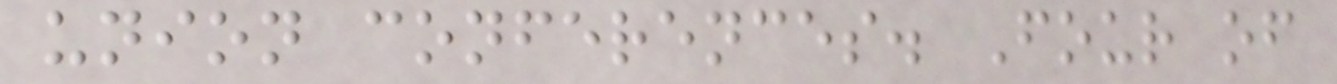union conferences. Four of
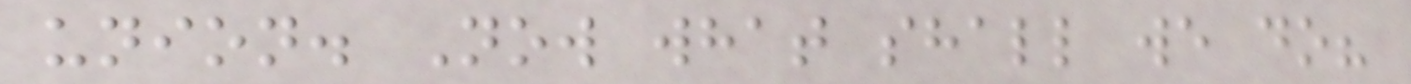union. Now what shall we do?
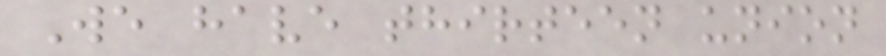We have thirteen union
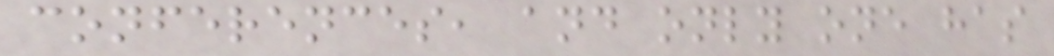conferences, and only one has
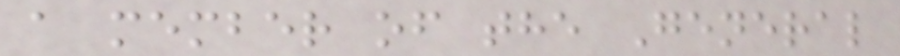a member of the General
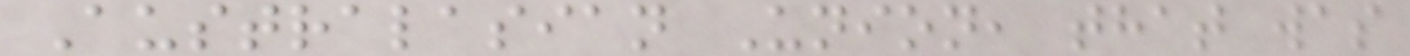Australasian Union, that was
